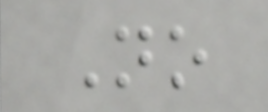No
